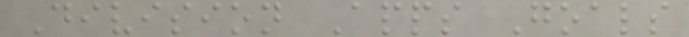Division Apps Goals
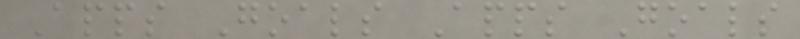Apps Goals Apps Goals
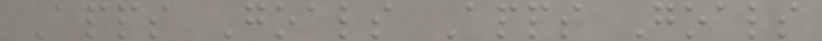Apps Goals Apps Goals
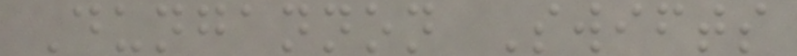Dungannon Swifts
